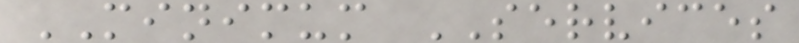MINIMUM SERVICES
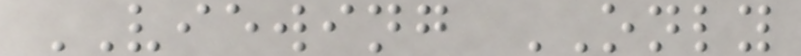VIEWING ONLY
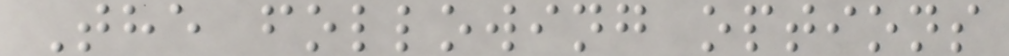The following options
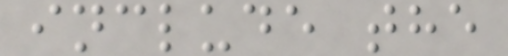include the
